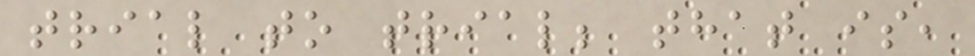trial to trial; that is,
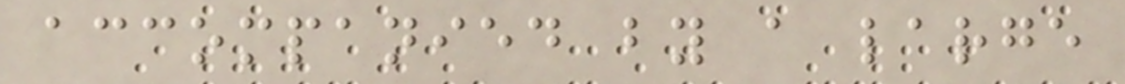accompanied by a large
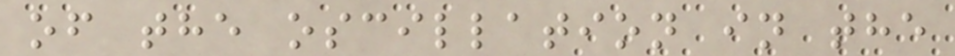of the oscillation in the
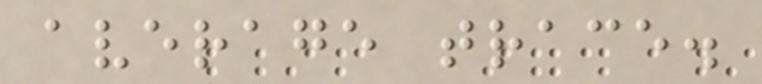average trace.
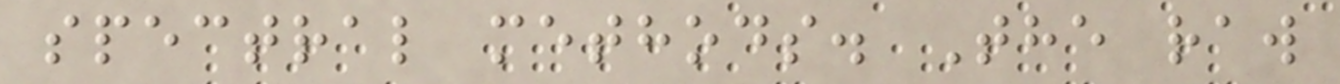spectral methods. The raw
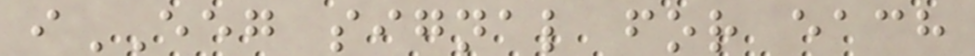iEEG signal for each
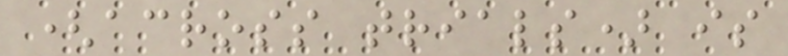(across trials) is
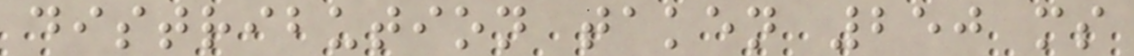distribution taken 250 ms
